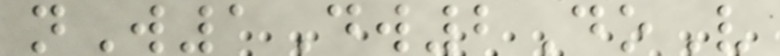nW1Dw2DoV
